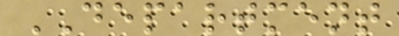DEPARTMENT
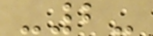-2-
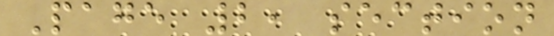Page 2, section
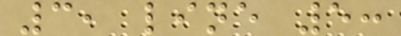3, line 5:
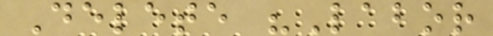Delete "Labor
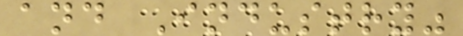and Industry"
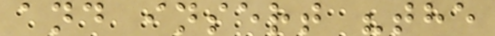and insert "the
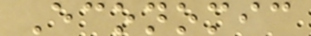Economic
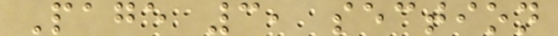Page 3, section
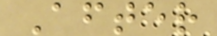After
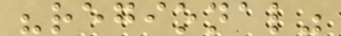"regional"
